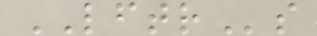LFTRs
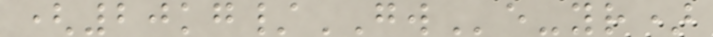(20kg/GWe-yr)
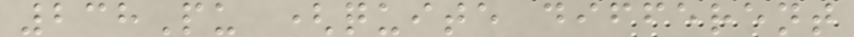238Pu (quite different
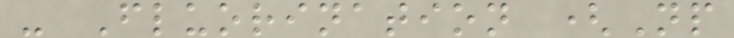- Fluorination (Np
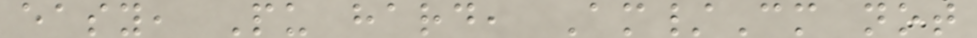easy, Pu hard, Am/Cm not
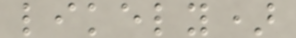likely)
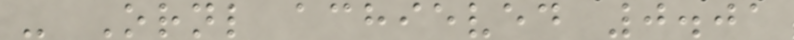- Ornl achieved 0.01
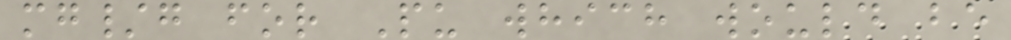mg/g for Pu which would be
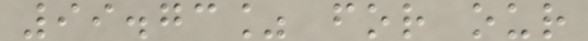99.73% for our
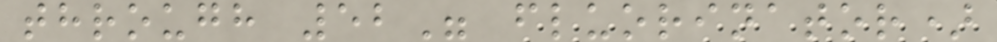through 52" fluorinator)
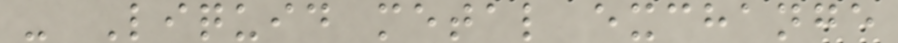- Liquid metal exchange
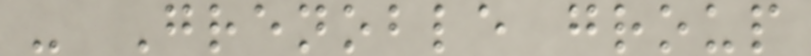- Grenoble group
